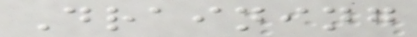Draining
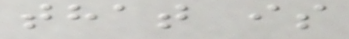that is
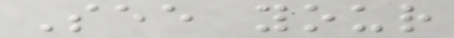See your
